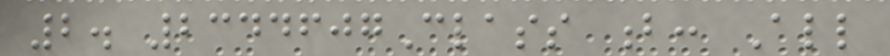2. 2344607Class b: All
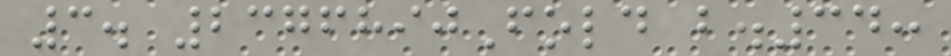3. 2376890Fold b.34:
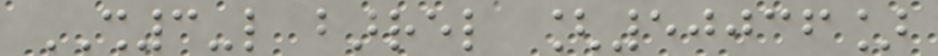SH3-like barrel [50036]
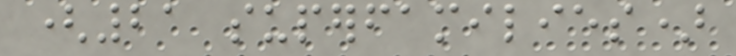(21 superfamilies)
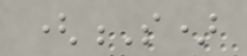(S)
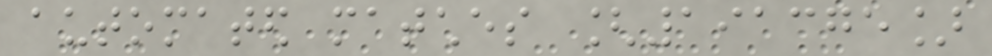automated matches [191375]
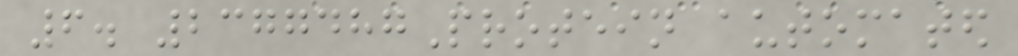6. 2377487Protein automated
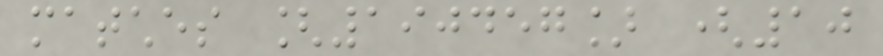matches [190457] (10
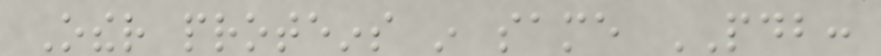Other proteins in same PDB:
